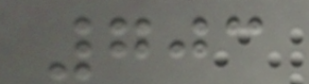703
